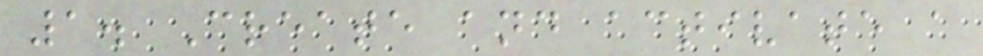1. Create and activate a
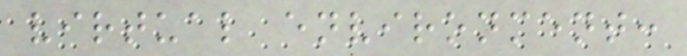virtual environment:
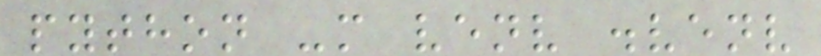python -m venv .venv
